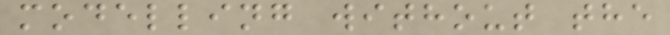modelling without the
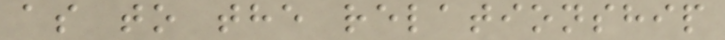as to the relationship
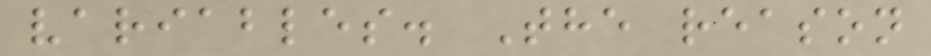variables. The reason
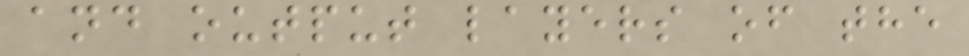and output layers of the
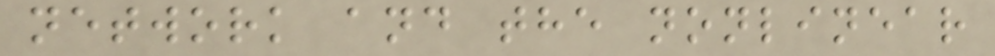network and the nonlinear
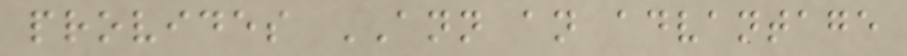provides ANN an advantage
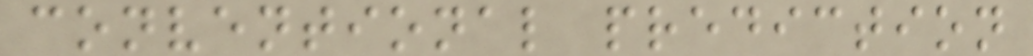conventional prediction
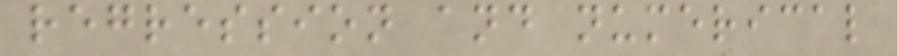regression and numerical
